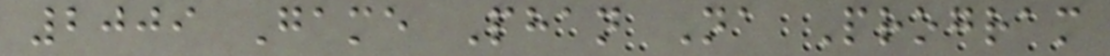2009 Game Phan Na Program
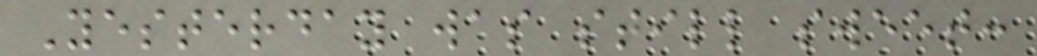Yesterday was still sweet:
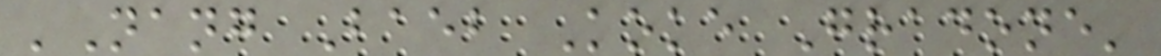'Nang Baeb Koke Gradone'
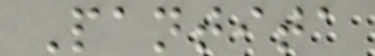Pantita
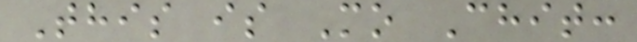This is Mo Chit:
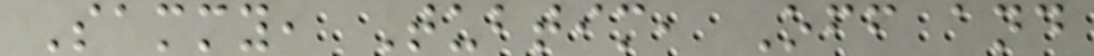Sammy, Tubtim, Off and
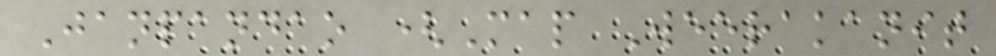Janpandao (Map Weerakanit
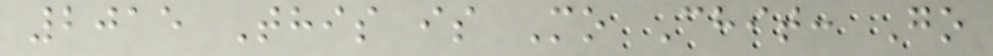2015 This is Mo Chit: Go
